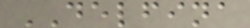DELFINA
